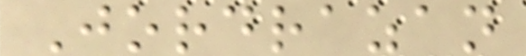Jordrazan
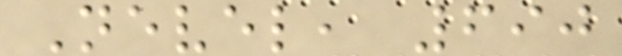Nevel, 690
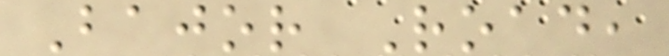Bajor Road,
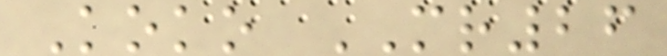Koko MR26
